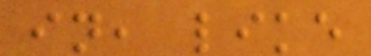in, like
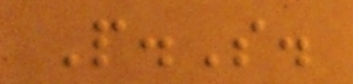P.S.
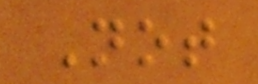Not
